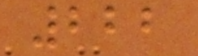222
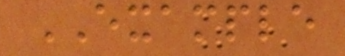EXAMPLE
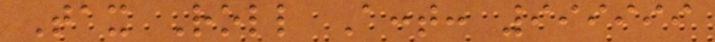Tax Roll Acct: 999999
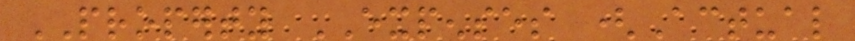PROPERTY EXPENSES (Actual
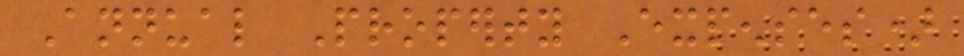Annual Property Expenses)
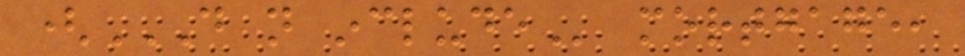(DO NOT INCLUDE mortgage,
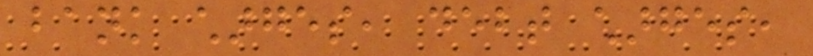bank charges, debt charges,
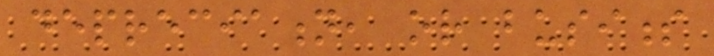depreciation, or business
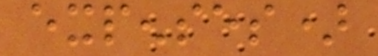expenses)
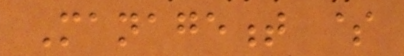Management $
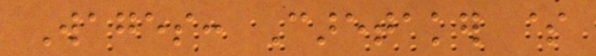Wages: Caretaker $
